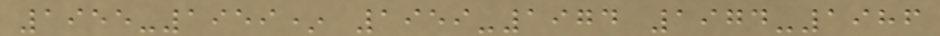1955-1959* 1959-1974 1974-1986
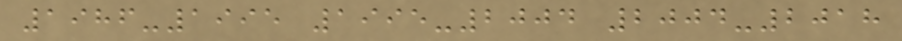1986-1995 1995-2004 2004-2018
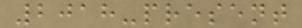2018-present
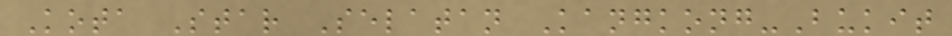Kota Star Selatan Kangkong-Bukit
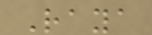Raya
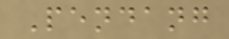Pendang
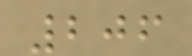206
